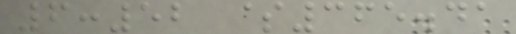6:52 $365.41
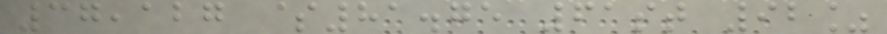37,127 $81.75 61st 92%
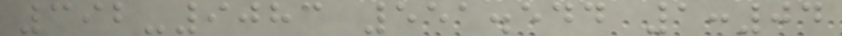392-9083 551.544 1:04
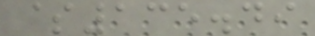$135.49
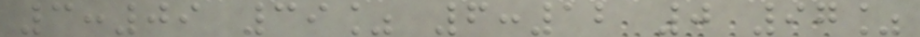3:09 39% 6:12 0 97%
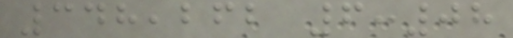348,262 6:08
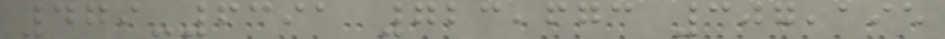479-6391 723,673 307,195
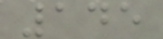145
